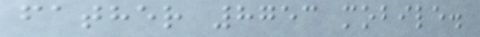father 8753 mobile.
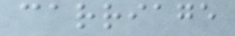carriage
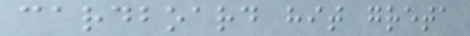cardboard hit greta
